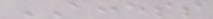ACCESS
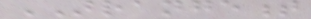ARRANGEMENT
